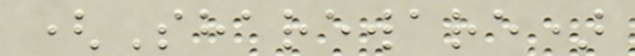(Shareware)
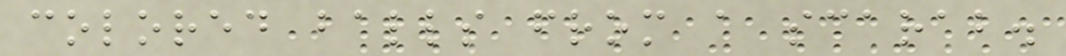colored balls from a scarab.
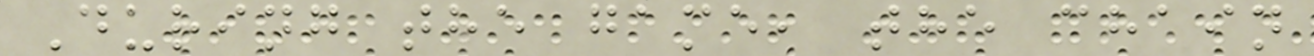During the game, the chain
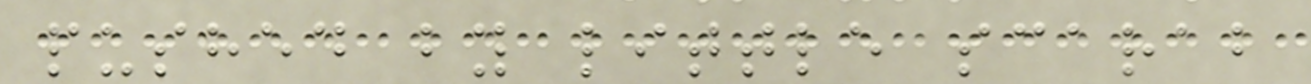pushed by little scarab
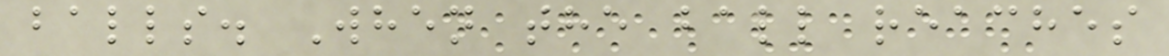balls. When the ball reaches
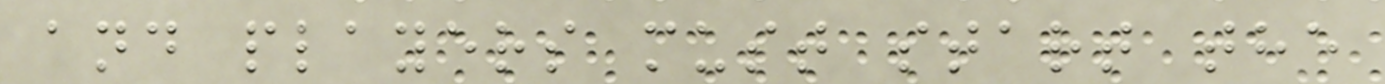and players must start the
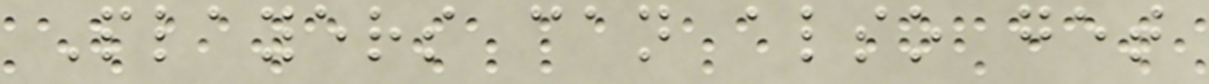Players can also get
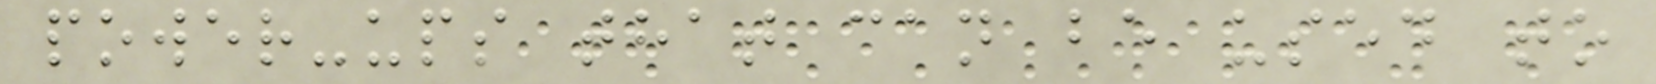power-ups that can be used to
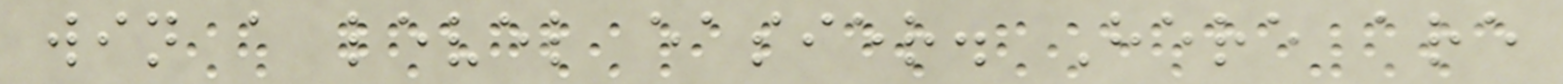win a level easier. Here are
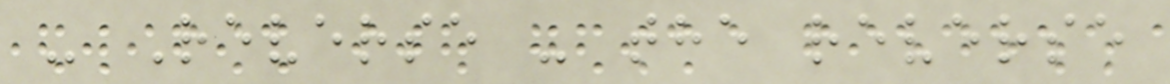- Reverse - the reverse
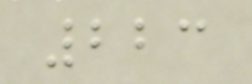223
